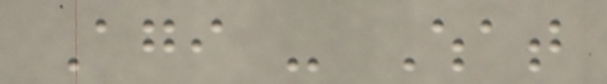Agi - What
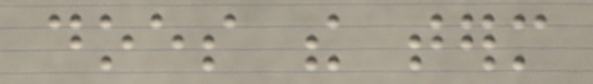does the term
